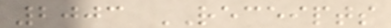2003 RECEIPTS
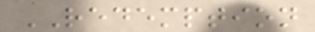REDEMPTION
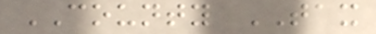COUNTY TAX
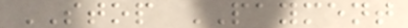STOP PAYMENT
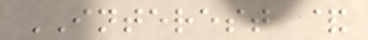INTEREST &
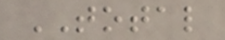TOTAL
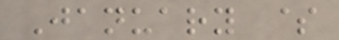January $
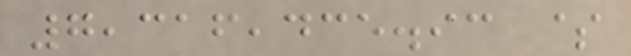7,316,435.93 $
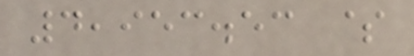4,953.53 $
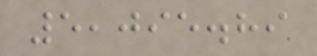5,095.89
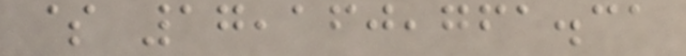$ 17,160,761.31
